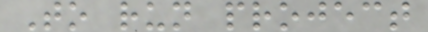To run project
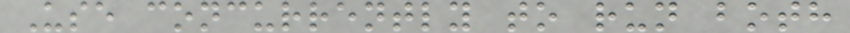Use concurrently to run both
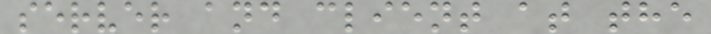server and client at the
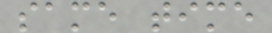same time
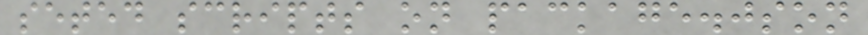seted scripts on package.json
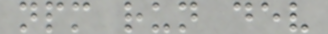npm run dev
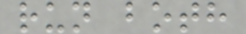run both
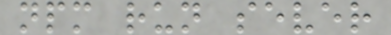npm run sever
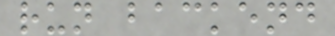run backend
